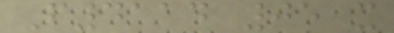F4114 05 x
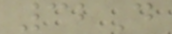32D
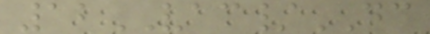12VAC/DC
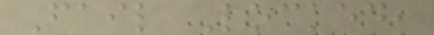Fail Locked,
